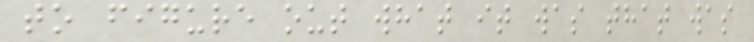to figure out what it was that was
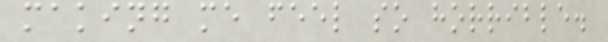making me feel so horrible.
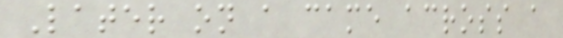Later on a came across a
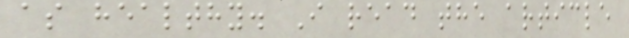as healthy. I read the article
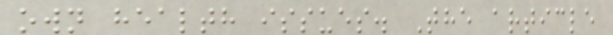own health issues. The article
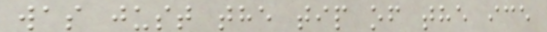was just the tip of the ice
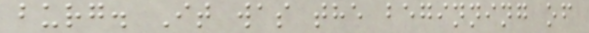burg. It was the beginning of
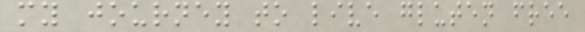my journey to live gluten free
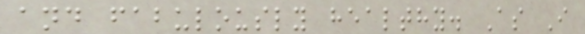and fabulously healthy. As I
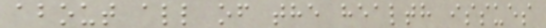about all of the health issues
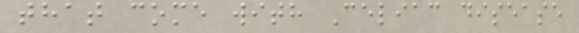that come with Celiac disease
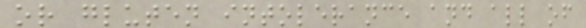or gluten intolerance and all of
